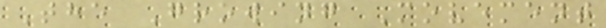The Growing Movement
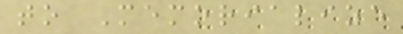to Memorialize
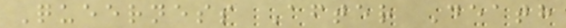Queerness After Death
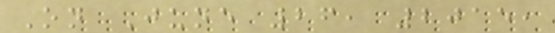On June 26, 2015,
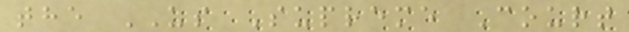the US Supreme Court
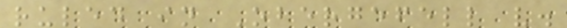ruled in Obergefell v.
